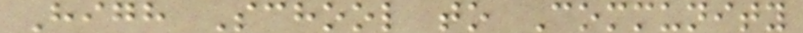High School to Community
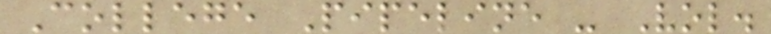College Pipeline - Vol.
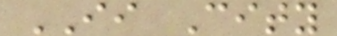II City
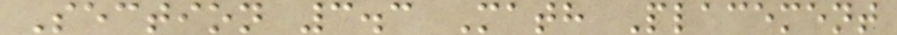Section 3.3 Math Placement
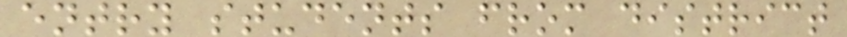entry students from district
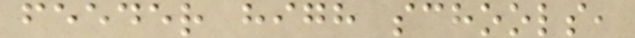feeder high schools,
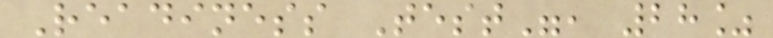Readiness Test", 28%
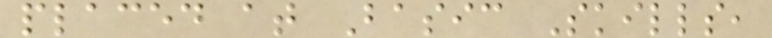placed at Basic Skills,
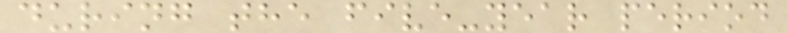during the five-year period
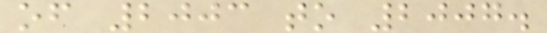of 2003 to 2007.
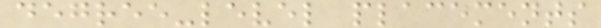degree-level placements
